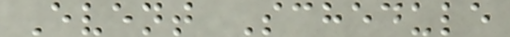Event Schedule
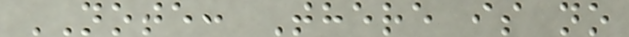NOTE: There is no
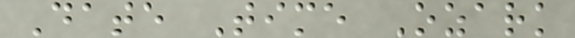Date Time Ozark
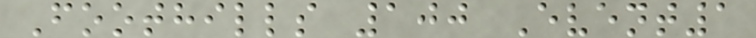Foothills 100 Event1
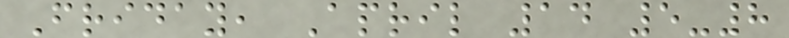Friday, April 14 5-8
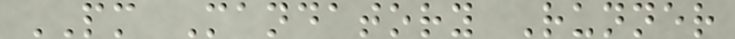PM Mandatory Runner
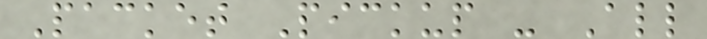Packet Pickup - All
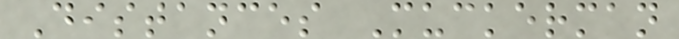Distances Muckerman
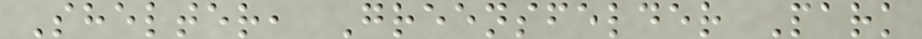Shelter, Greensfelder Park
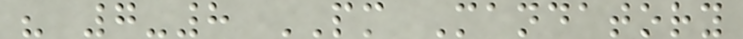" 7-8 PM Mandatory
